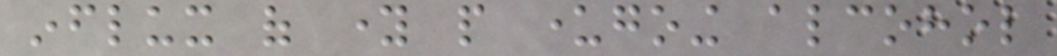influx of young people undergoing alcohol
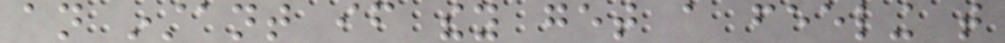an instant if they get a feeling that
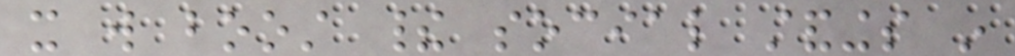it will boost their social standings in
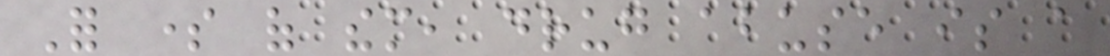For some of them, drug abuse is a
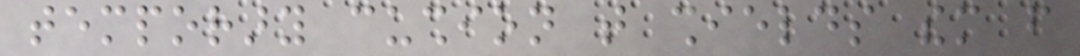temporary cushion that shields them from
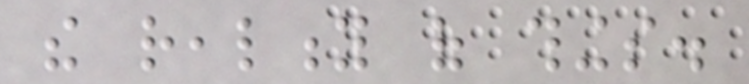the reality of things.
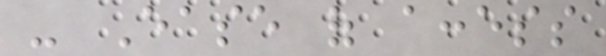- Ease of access
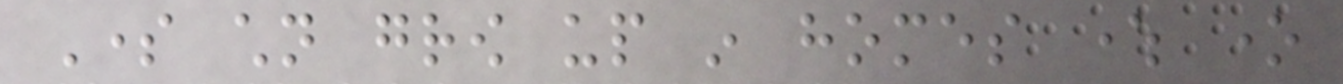Some children grow up in homes where one
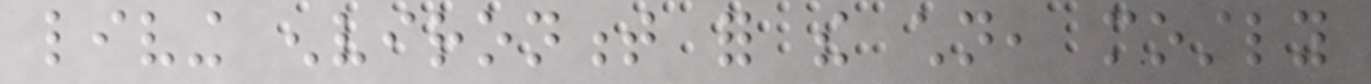living environment for the children, mostly
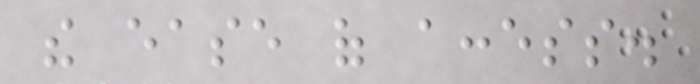the ease of access.
